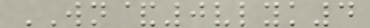WN&0vlyk4
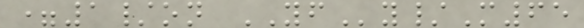=1/on YFy/M65
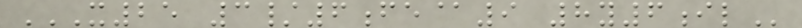X25 3/6FE@9 8Y6IL
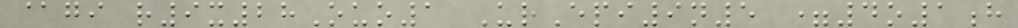@gi r9x28Ouo1 UrEpi9n5 =4o1h
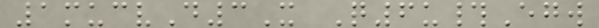1mucvD3X Q6u#Egw
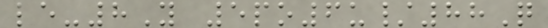le-8Y 5po6u/88Q
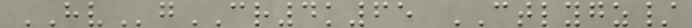HVgCR4k65 CTLYGZ/
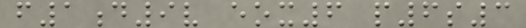f1d9v eox6 p6s3
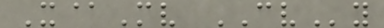X@Mv CVy
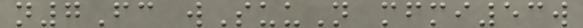n7Fc wSuuN mfmi53w
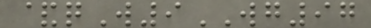&qW9WG97
